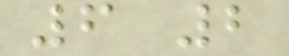6 2
